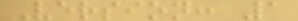Version: 1
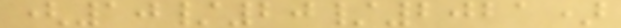(10/20/2021)
